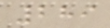289
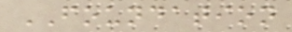FOUNDATION
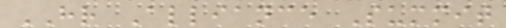HR Alliance Summit
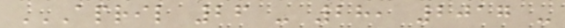APRIL 26 - 28, 2017 -
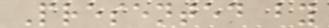Presented by
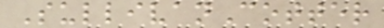SullivanCotter
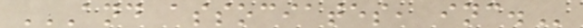AND ASSOCIATES, INC.
